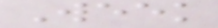Week
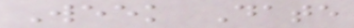Week Date
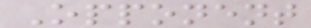Opponent
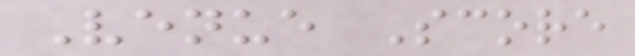Venue Score
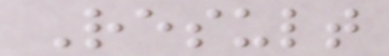Result
